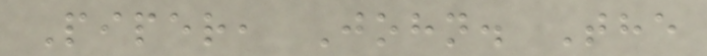Piper, John. The
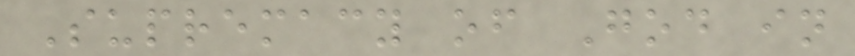Supremacy of God in
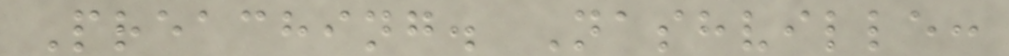Preaching. Nashville:
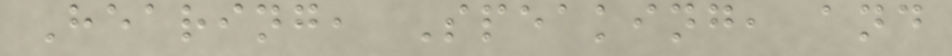Hearing, Speaking, and
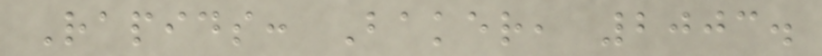Rapids: Baker, 2003.
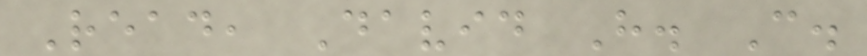Read, David H. C.
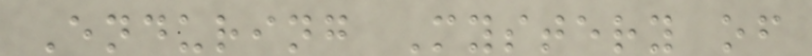Enduring Mystery of
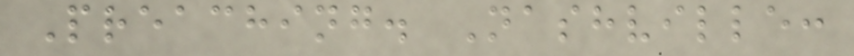Preaching. Nashville:
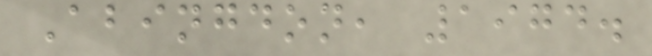Abingdon, 1974.
